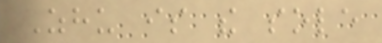Zhu is the sole
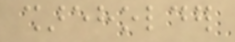shareholder
